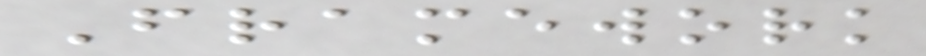Framework
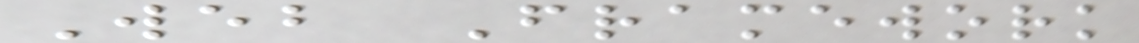Web Framework
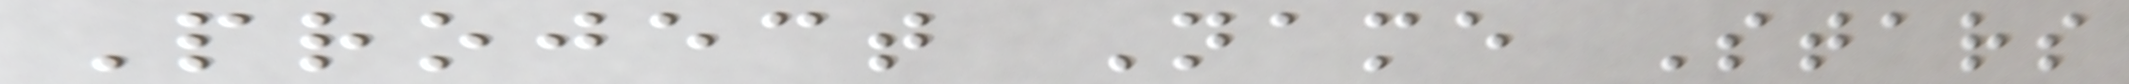Project Name Stars
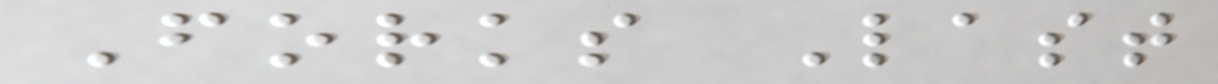Forks Last
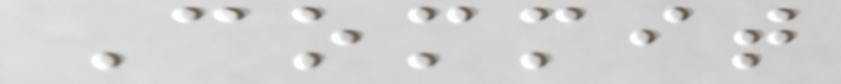Commit
